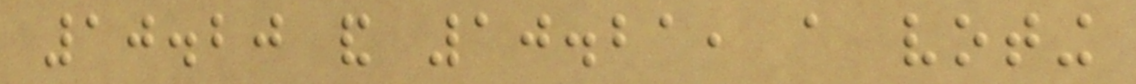10.20 and 10.21, a voting
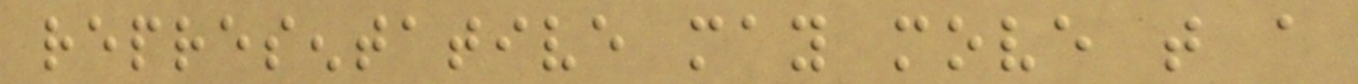representative may move that a
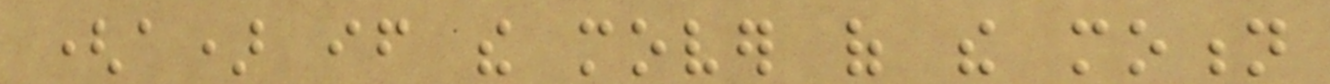(a) if the mover of the motion
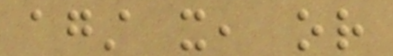against it, or
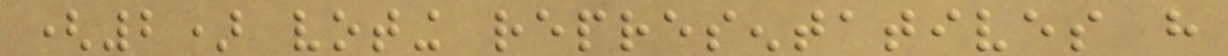(2) voting representatives have
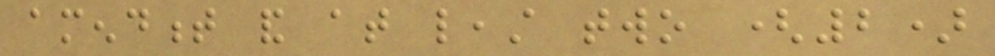amendment and at least two (2)
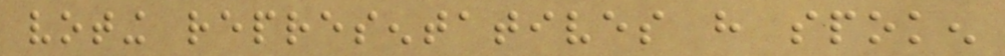voting representatives have spoken
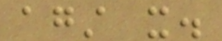against it.
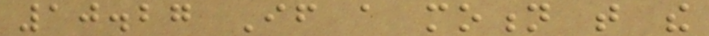10.27 If a motion that the
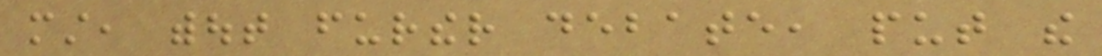must, without further debate, put the
